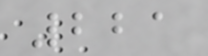221
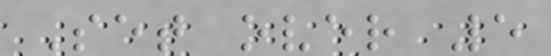Set over 5
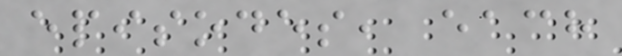episodes, each
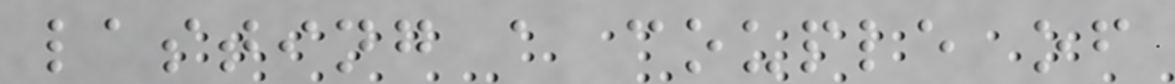lasting a couple of
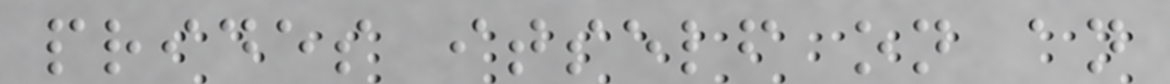prides itself on an
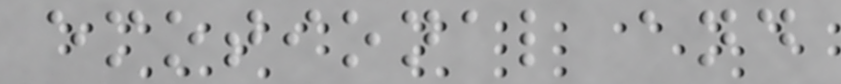emotional and
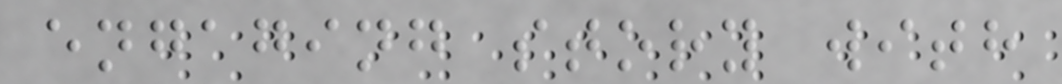engaging story with
